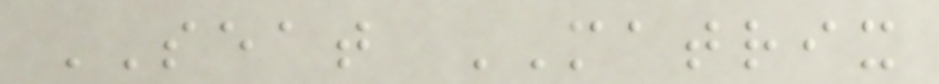SEAT MATRIX
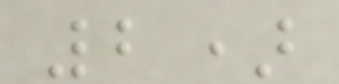2)
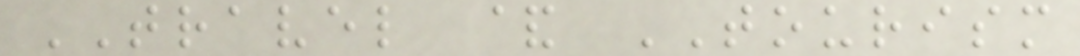TRAVEL & TOURISM
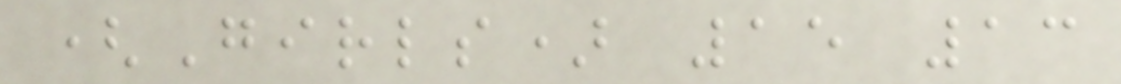(Girls) 15 13
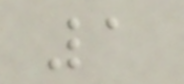1
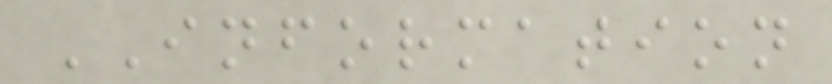INFORMATION
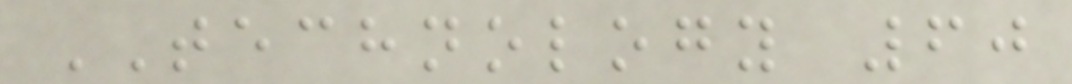TECHNOLOGY 60
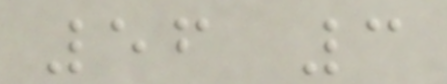56 3
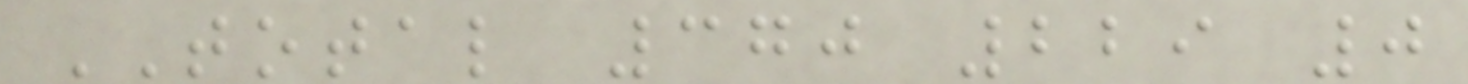TOTAL 370 229 0
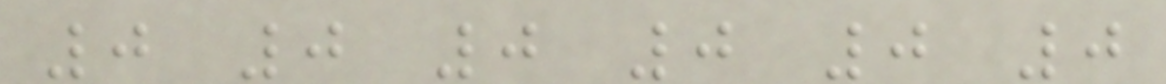0 0 0 0 0 0
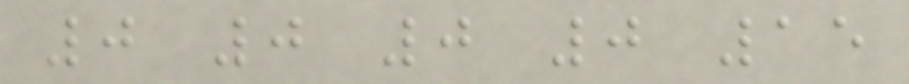0 0 0 0 15
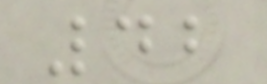42
